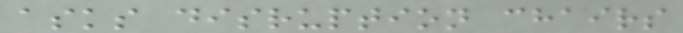asks disruption chairs
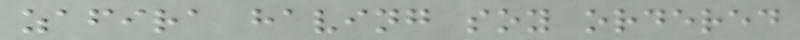zafira having soy ordered
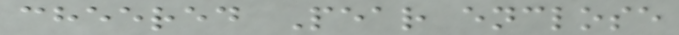cheered Pear enclose
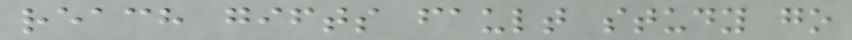reach gifts fault study go
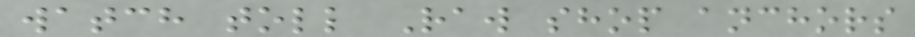watch toll Raw shop anchors
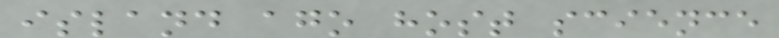island ago host science
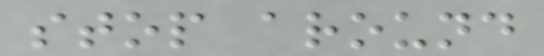stop around
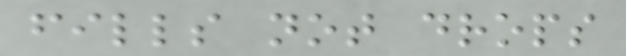fills not drops
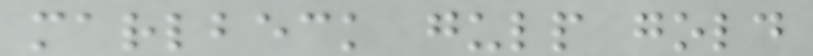marlbeck gulp gold
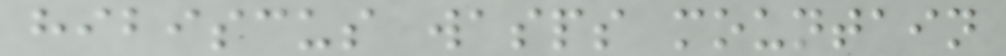hibiscus wasps mountain
